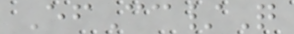EfCc/Q
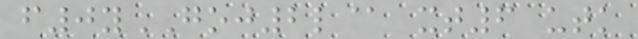f0yGOJ2l@ xt6 utk
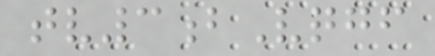tv3bVqgf
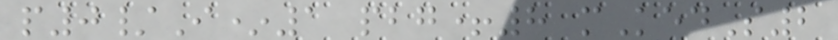p0/I*1 pbg+8 mKedS2
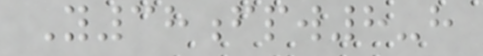Y38fpw8-h
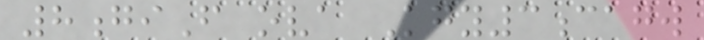8giF ova Kgy3cagw
